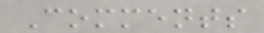Comments
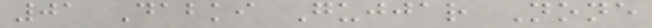01 Dabki Gujjar None
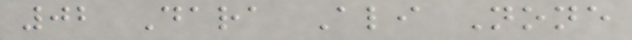02 Dara Ali None
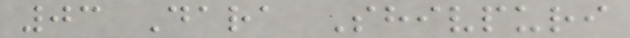03 Dara Shivpuri
